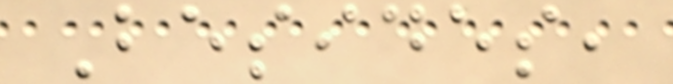Besides,
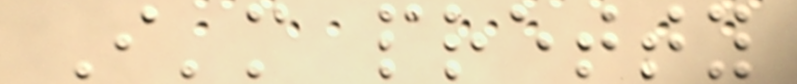I'm pretty
